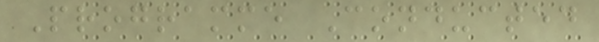Programme Conducted
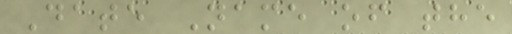Date Name of the
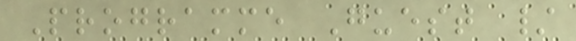Programme Guest /
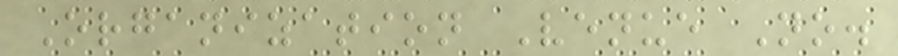Organization Venue No.
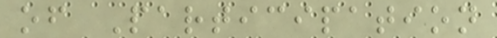of Participation
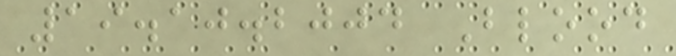19.10.2004 Blood
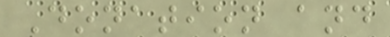Donation and
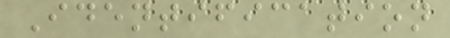Identification
